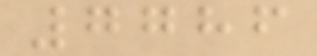7786
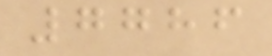7786
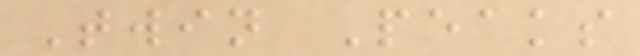Twin Peaks
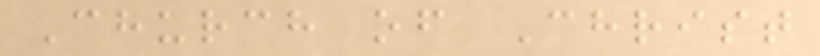Church of Christ
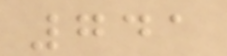741
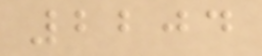2204
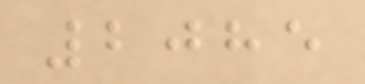2085
